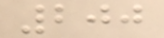200
